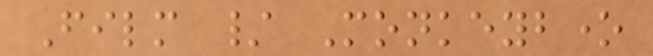Film / Monkeybone
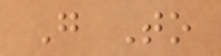Go To
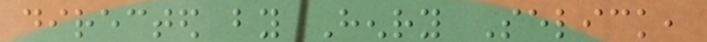directed by Henry Selick,
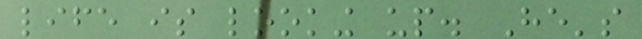life is looking up. He's
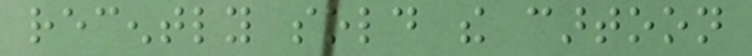recently sold the cartoon
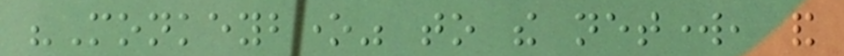"Monkeybone" to the network, and
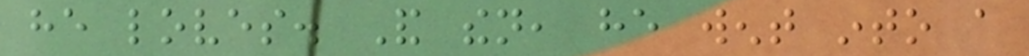he loves. And then, he went into a
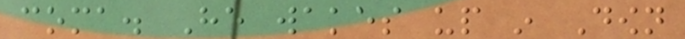coma. He wakes up in Down
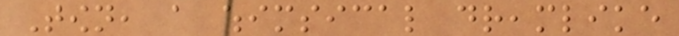Town, a whimsical dreamlike
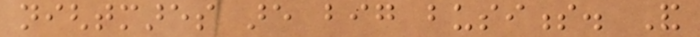nightmares are big business. And
